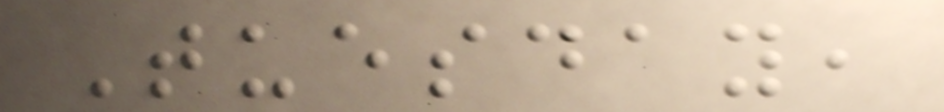Tuesday,
